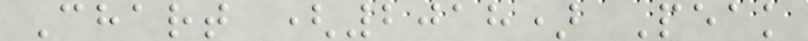Chart (2018) Peak
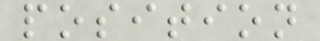position
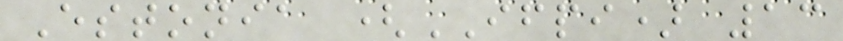Estonia (IFPI) 13
